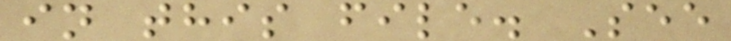in this file. See
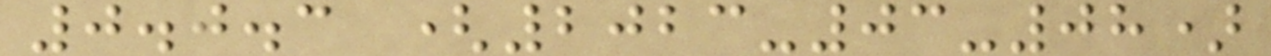0.0.3 (2023-03-08)
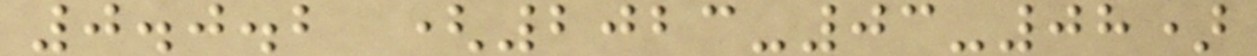0.0.2 (2023-03-08)
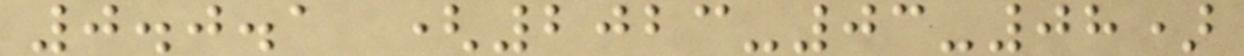0.0.1 (2023-03-08)
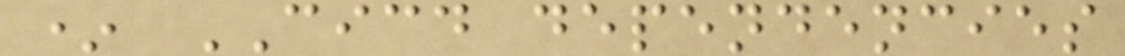* CICD dependencies
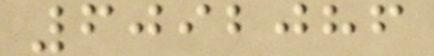6092086
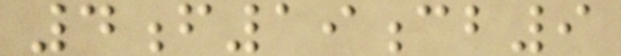4f19cb9
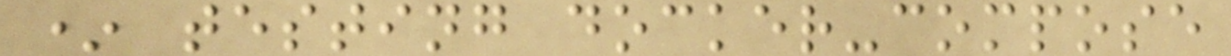* testing docker-compose
